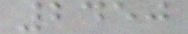2450
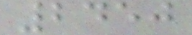2450
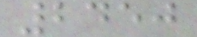2450
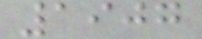1907
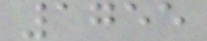1755
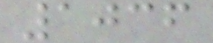1036
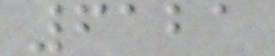6121
